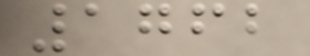1762
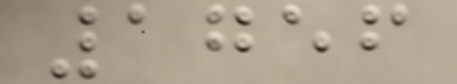1756
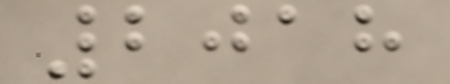2018
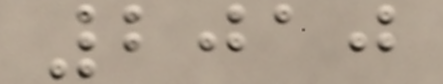2010
